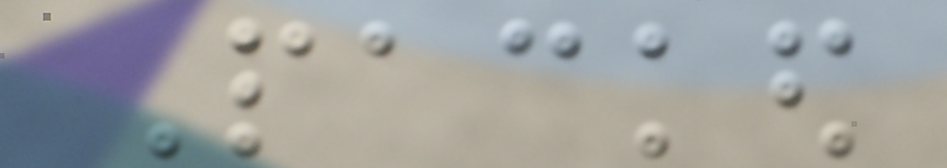Packed
